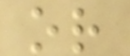or
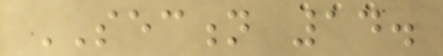SECTION 14.
